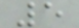5
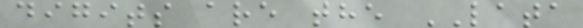digits are the LATA
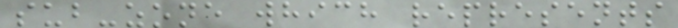sub-zone which represents
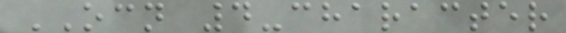OCN 4-character
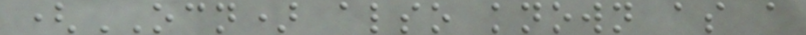(OCN) also known as a
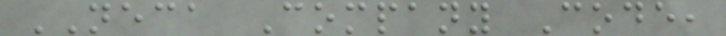NECA Company Code,
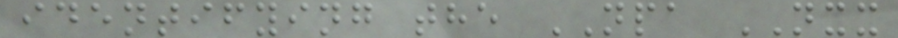identifying the NPA NXX
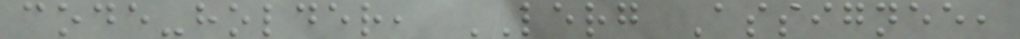code-holder, LERG Assignee,
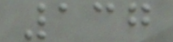137
